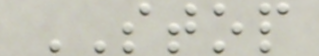STOP
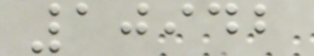10942
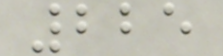225
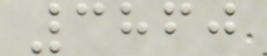3860
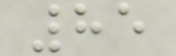85
